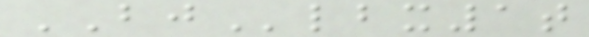BJlbx1t
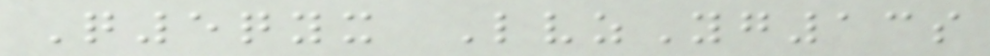Q5qyx LvzYg13s
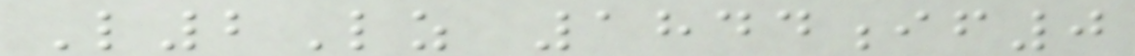L2Lz 1844if0
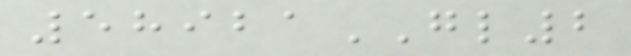58921GL2
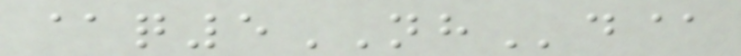@q5NHd@
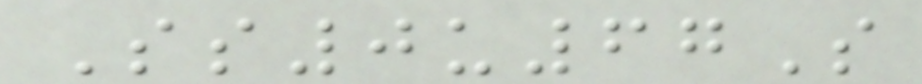Ss0u67S
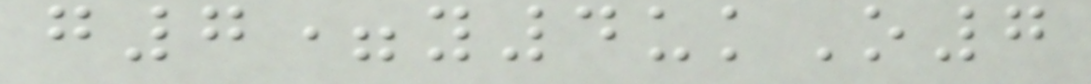g7=y4ukO7
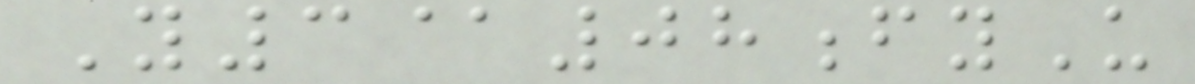Y3@08fyU
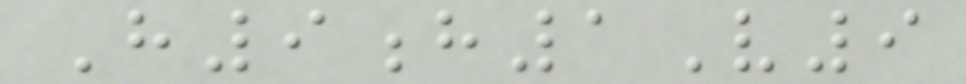H9h1V9
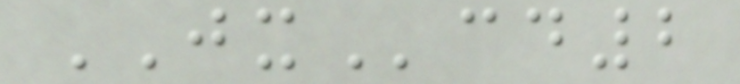JXcd2
